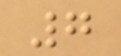7
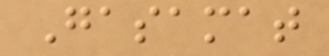Gasamat
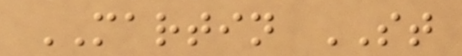MARTIN ST
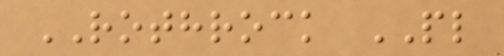ROTHROCK PL
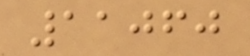11060
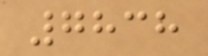7838
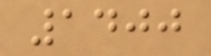1400
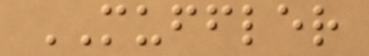MUFFLER
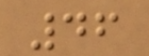46
